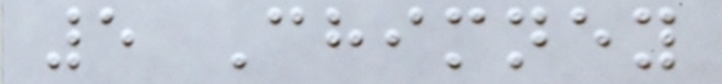5 Chimney
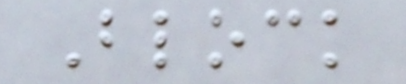Block
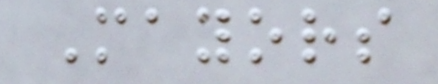Mayors
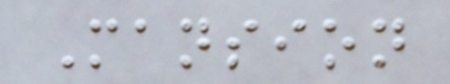Mansion
